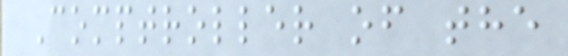Comptroller of the
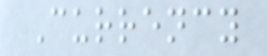Currency
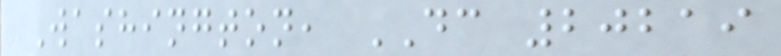Washington, DC 20219
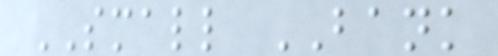SMALL BANK
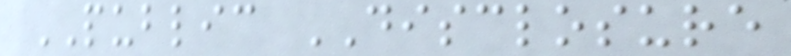PUBLIC DISCLOSURE
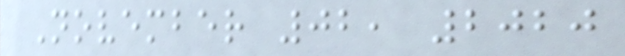November 02, 2020
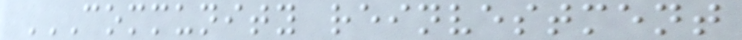COMMUNITY REINVESTMENT
